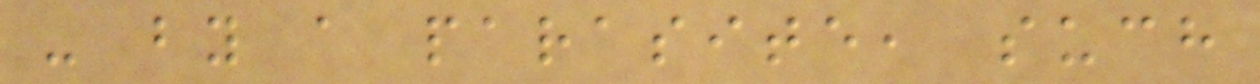- by a parasite, such
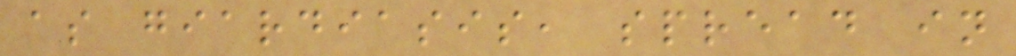as giardiasis, spread in
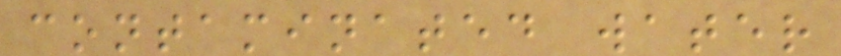contaminated water
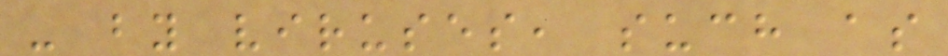- by viruses, such as
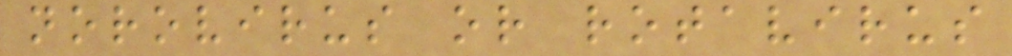norovirus or rotavirus
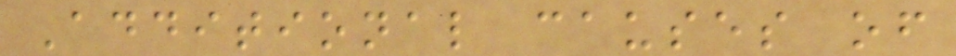Additional causes of
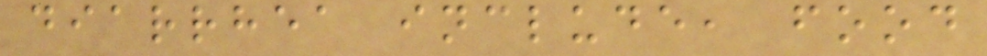diarrhea include, food
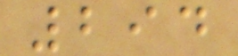294
